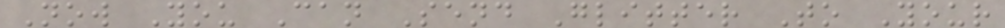Now You Can Send Glitter To Your
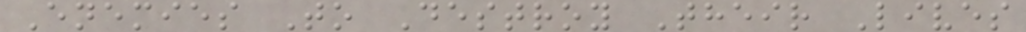Enemies To Destroy Their Lives
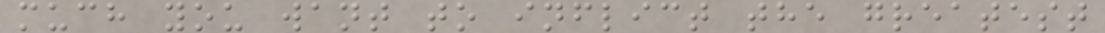much you want to inflict the greatest
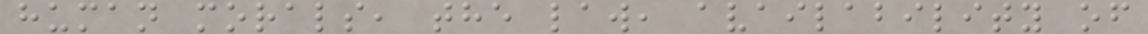human morals, the law, availability of
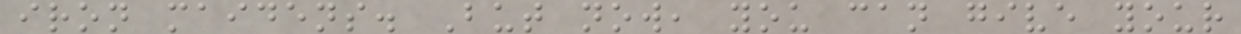iron maidens. But now, you can give your
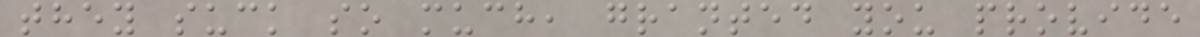they suck so much, granted you provide
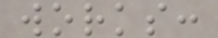works:
